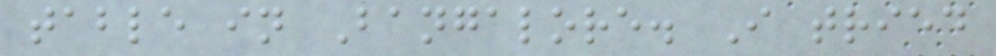table in Bangalore. I tried
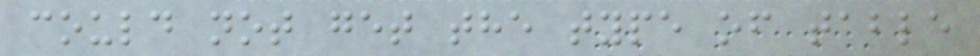could not get the type of table
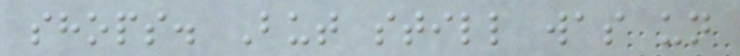shops. But still was un
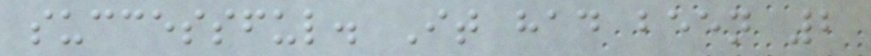successful. It had been 2
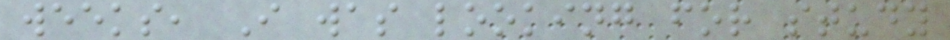weeks, I was looking for study
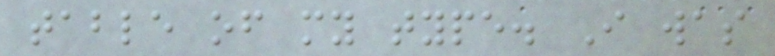table of my type. I was
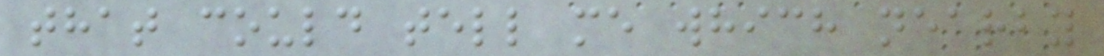that could tell me which nearby
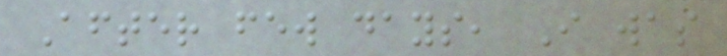After few days, I was
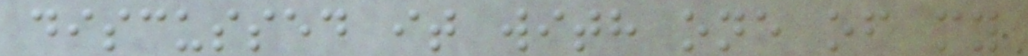discussed it with one of my
